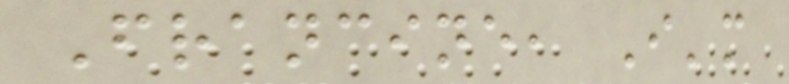Francine, I'm
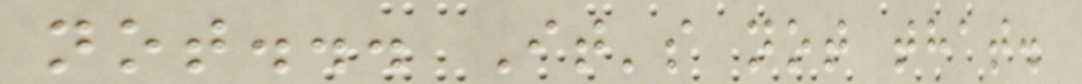not... It's not that.
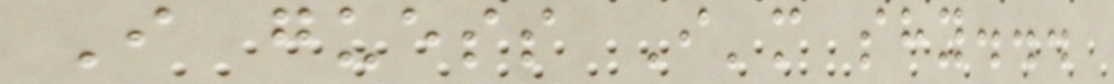I guess I'm shy...
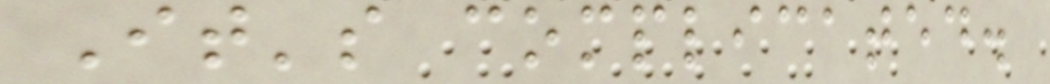It's complicated.
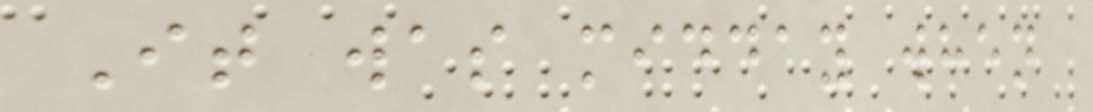It was midday when
